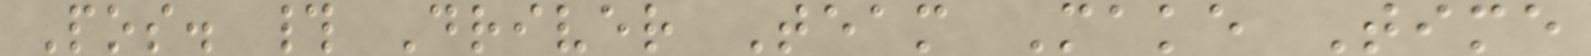Pos. # Driver Team Make Time
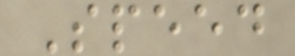Speed
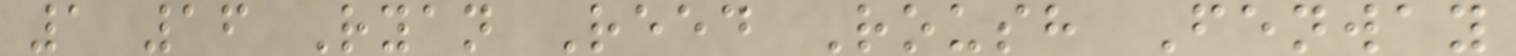1 16 Ryan Reed Roush Fenway
